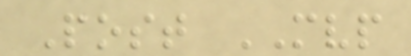Post MVP
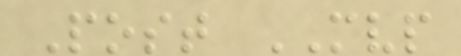Post MVP
